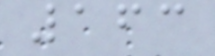163
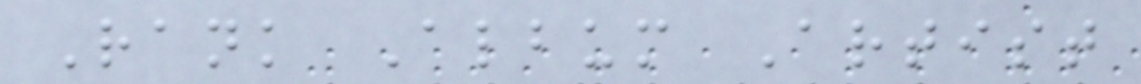Rank Album Artist
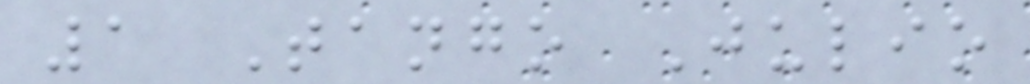1 Tango Julio
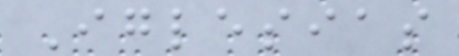Iglesias
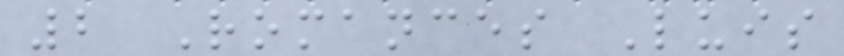2 Romances Luis
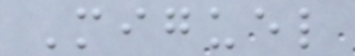Miguel
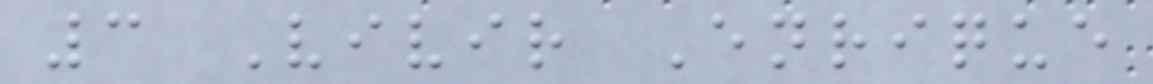3 Vivir Enrique
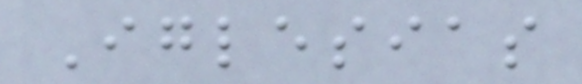Iglesias
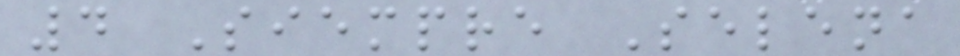4 Siempre Selena
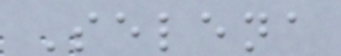Selena
